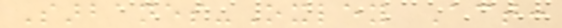Sarbanes-Oxley Act:
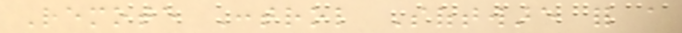Remote Control Software for a
